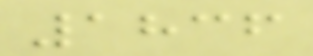1836
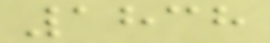1838
